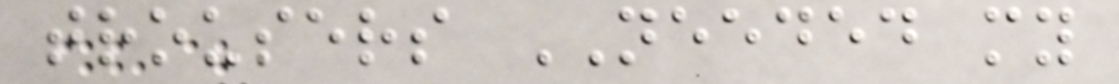trousers NEEDED my
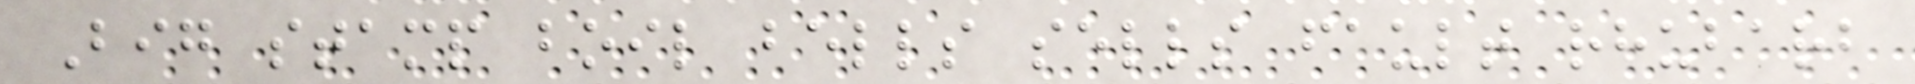Big stamp boil bells sells fault rhubarb
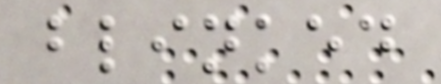blinked
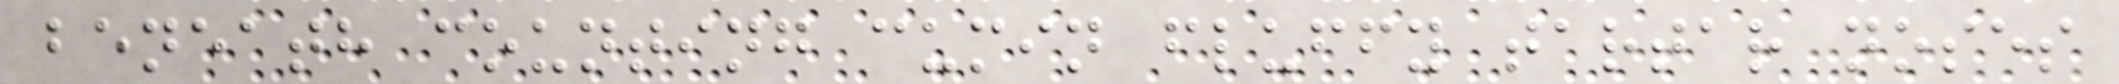beneath counting cumin fluffy tartar noses
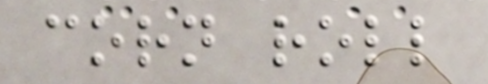corn roll
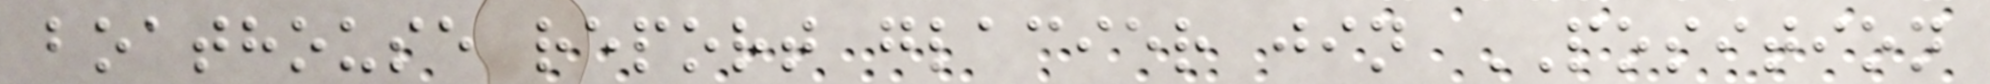boathouse report glacier jin POSITION
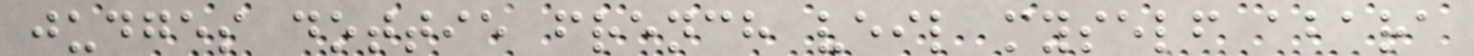judges dottie french veil myself abara
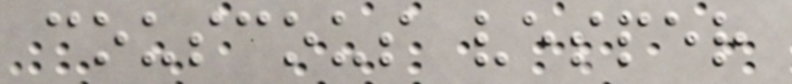couscous vesper
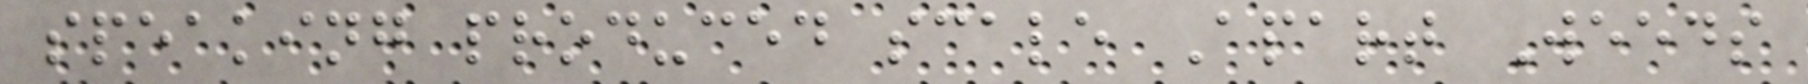speaking produced scale Apart Weeds
